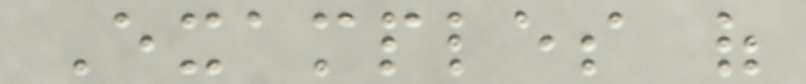Examples of
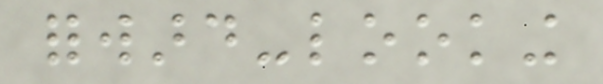forward-looking
